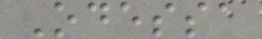Odessa
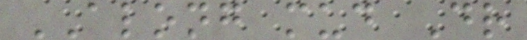ALONG mud Dr
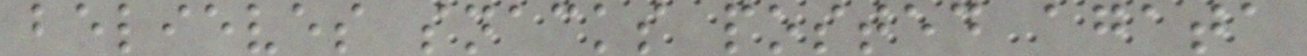believes snacks posted agata
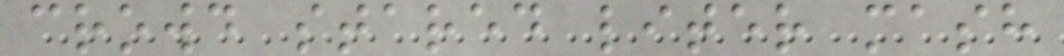crowd stared liter mash
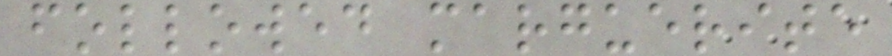followed marguerite
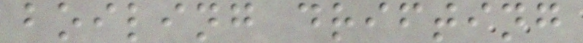boiling drifting
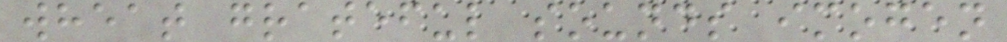wheat grateful sounds imogen
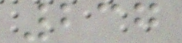237
